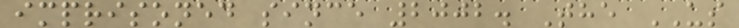imprisoned since 2002. The US
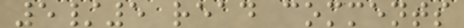5/5 read comments
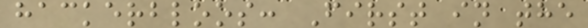hackerbloos: First in the
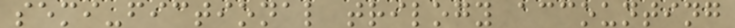semi-fictional trilogy accounting
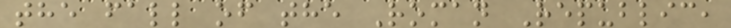the fall of the Roman Republic,
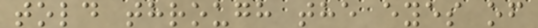told through the eyes of
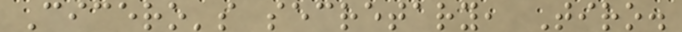Cicero's secretary, Tiro.
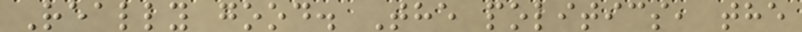Really good. The politics, the
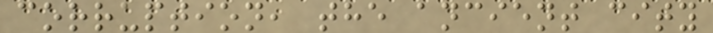corruption, the ancient city
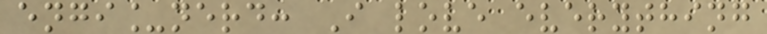engi_nerd: I love everything
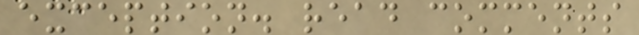exception. read comments
